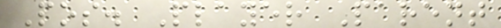Pos. Player Parent
